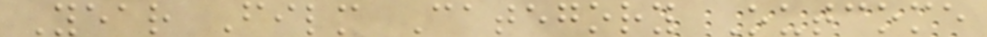Year Film Category Outcome
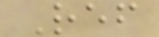Ref
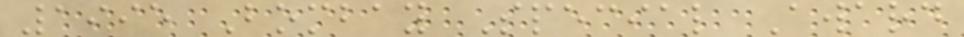1995 Bombay Special Award
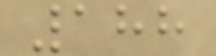188
